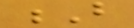B
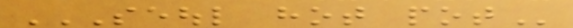SEOUL HOT POT
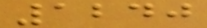1240
